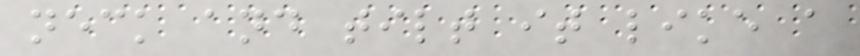neck and tilt it like a
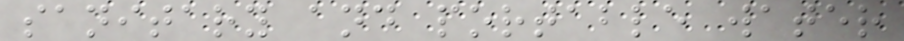sanitary and portable water
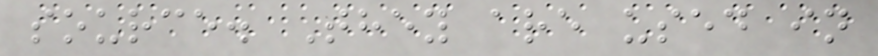source. They are used in
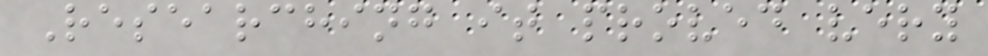Researching it proved very
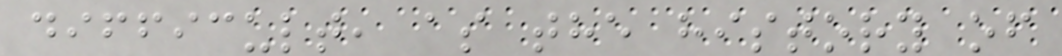difficult, as the history of
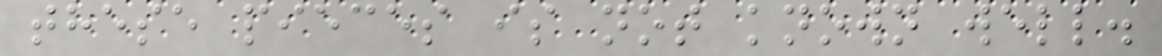these pieces is not known well.
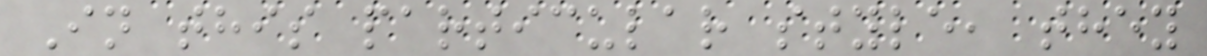In this particular style, they
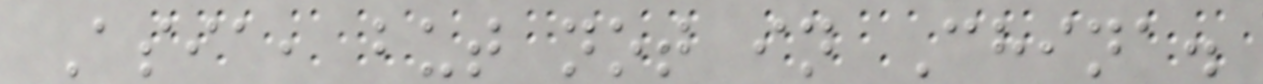Asia, but not in China.
